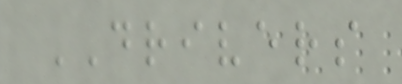DRIVERS
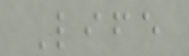Life
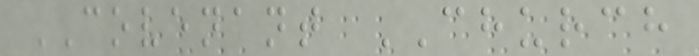COVENANT CHURCH
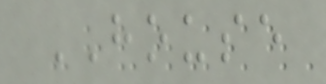HOUSE
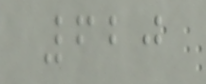620
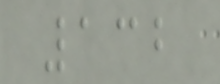132
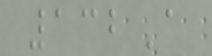132A
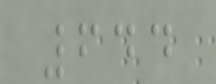644
